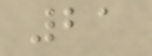21
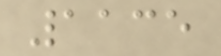1135
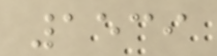1539
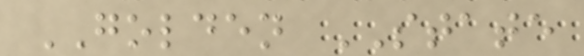GOLDEN STATE
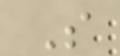S
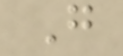G
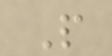P
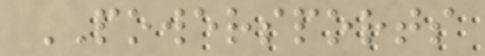POWERSPORTS
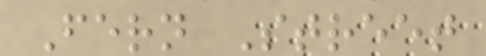Fern Street
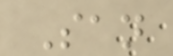San
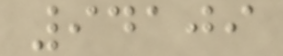94109
